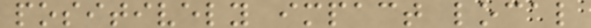positively impact local
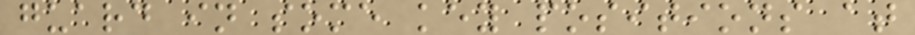guard in some key positions at
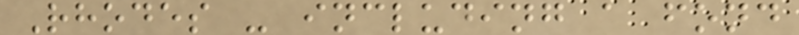Rhodes - including a fond
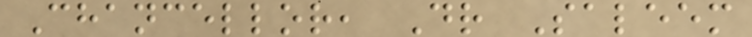Chancellor, Dr Saleem
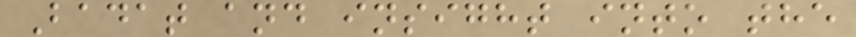Badat and insight into the
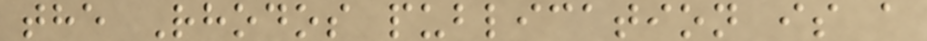the Rhodos publication is a
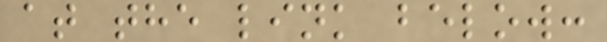at the link below:
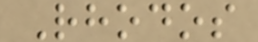Rhodos
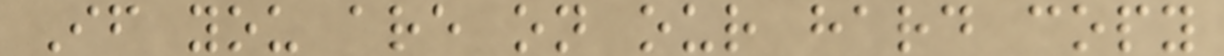If you are on our hard copy
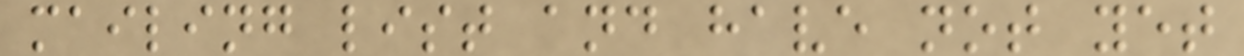mailing list and have not yet
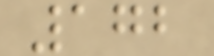172
